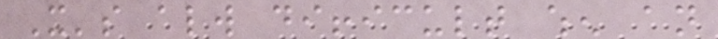It's always difficult when an
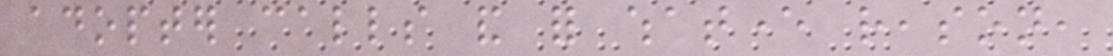adopter calls and for whatever reason,
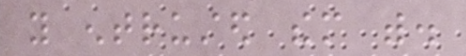you entrusted them with.
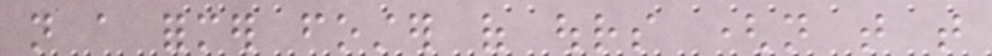not a former foster of ours (not that that
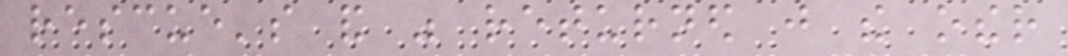rescue's and was returned just the other
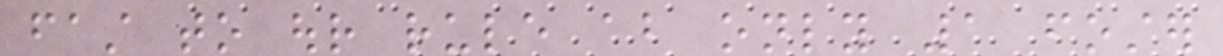fast to our rule about only 1 foster
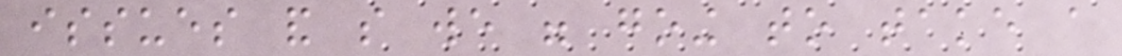issues and so we were going to take a
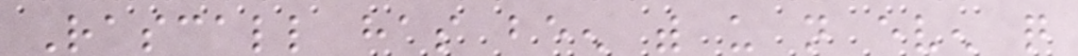Rascall has been with us not even quite
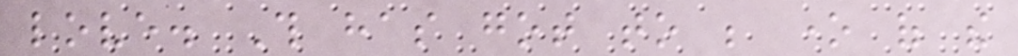love. This has got to be one of the
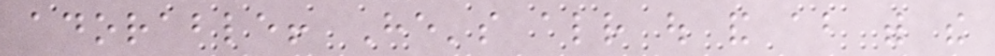adorable! He's already out and about with the
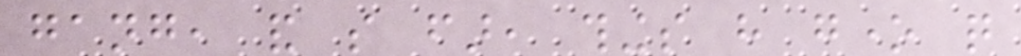gang, and so far, things have gone quite
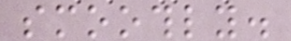smoothly.
